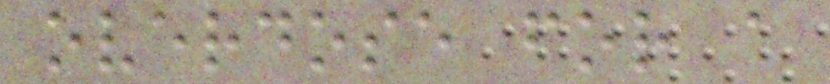overdose for a
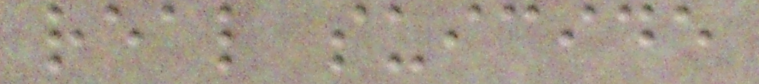real suicide
